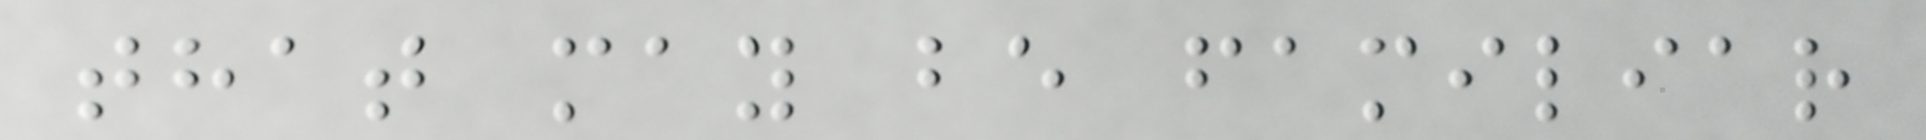that may be familiar
